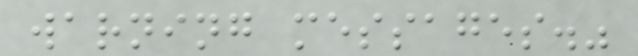warning messages."
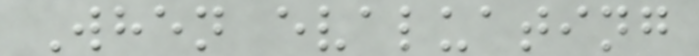When evaluating
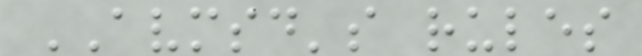AVMSD's rules
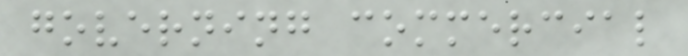governing commercial
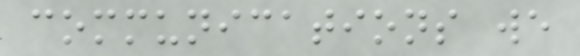communications we
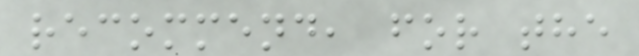recommend, for the
